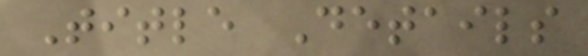Title Details
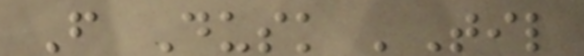From Dusk 'Til
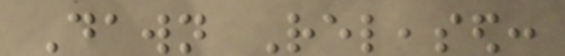Dawn Released:
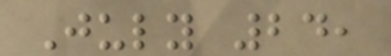July 24,
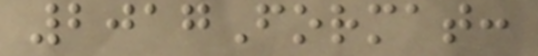2017Format:
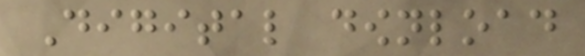Digital download
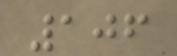106
